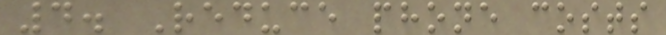4. Reduce phone costs
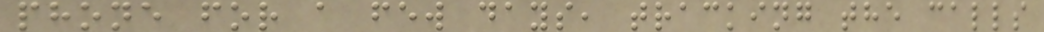phone for a few days, tracking the calls
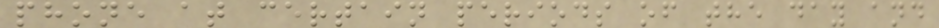phone at certain periods of the day and
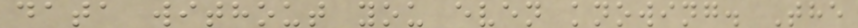data without you even knowing. The
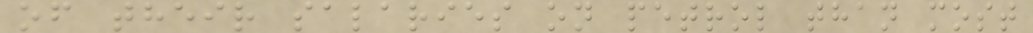of their salaries on petrol than most
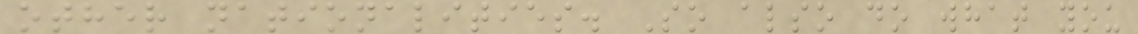other nationalities. So also do what you
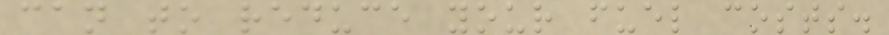can to reduce your fuel costs.
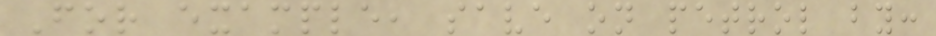For example, save on petrol by:
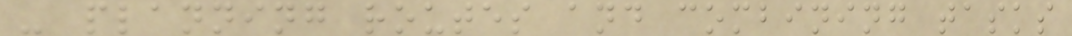- planning routes and combining tasks
